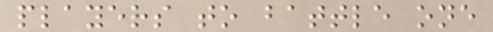players to battle one
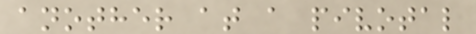another at a pivotal
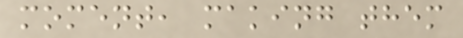moment, making them
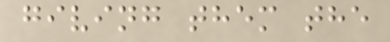giving them the
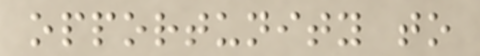opportunity to
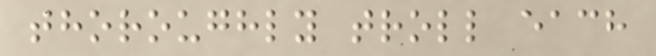thoroughly troll each
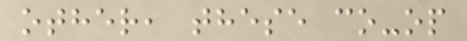other, these co-op
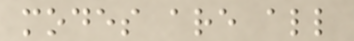modes are all
